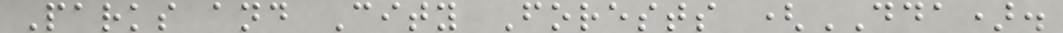Parks and City Forests (DDA).
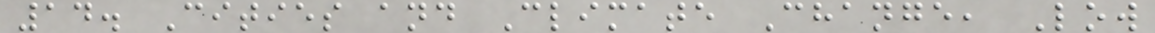14. Cities and Climate Change, Low
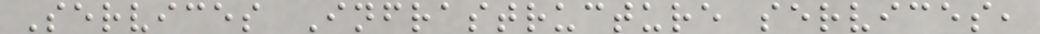Services Infrastructure services,
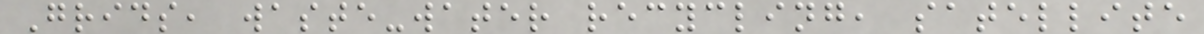Grids, waste-water recycling, satellite
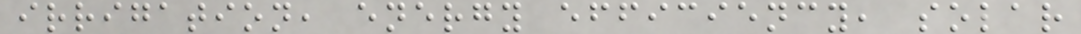irrigation, energy efficiency, solar
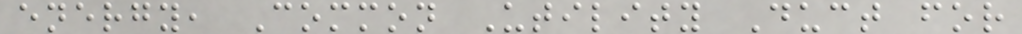energy, Common Utility Duct for
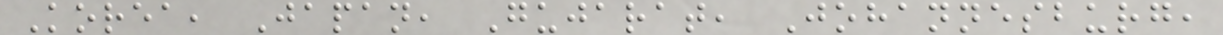Korea, Japan, Gujarat, Johannesburg,
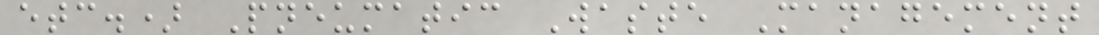etc.) Pneumatic Waste Management
